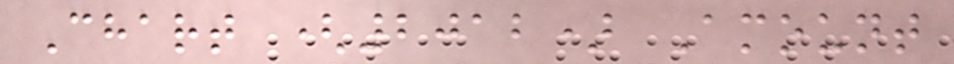Chart (2012) Amount
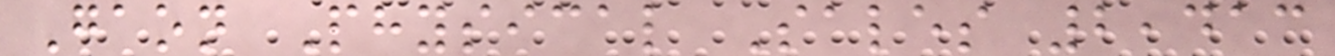Gaon Physical Sales 2,413
